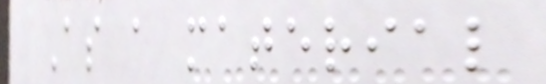As a material
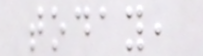today,
